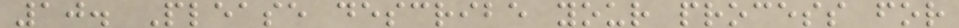10. Please describe your process for
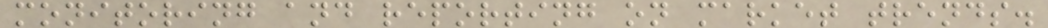monitoring and reporting on market trends.
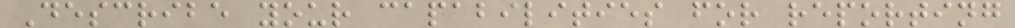Describe your capabilities for reporting
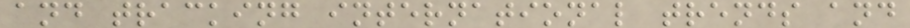and tracking international trends and
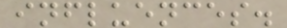influences.
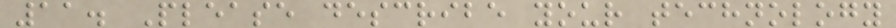11. Please describe your technology
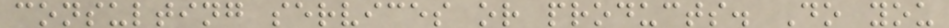consulting services or products. Do you
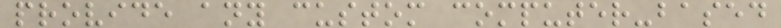provide any custom computer-based
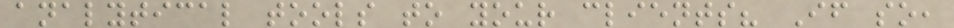analytical tools to your clients? If so,
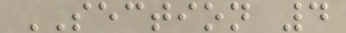SECTION 4
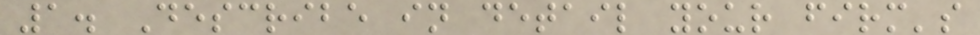1. Describe in detail your firm's
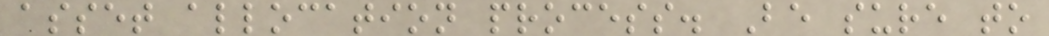asset allocation process. Be sure to
